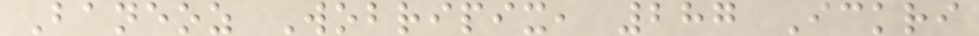Baneoz Wobripix, 287 Ickri
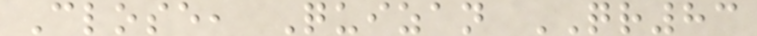Close, Quizan QR83
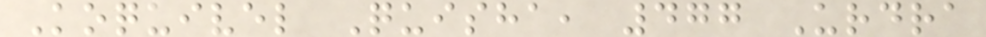Koquivel Quisha, 477 Urdra
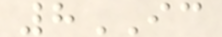8IC
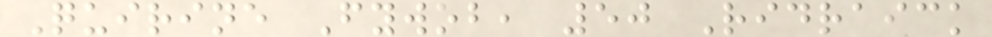Quirine Fywob, 50 Ridraick
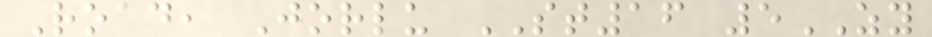Road, Jorlu ST16 5ZY
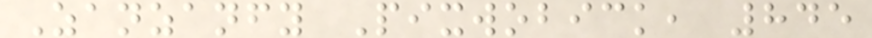Zanzanfy Pixwobick, 845
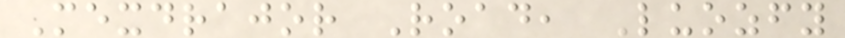Mexdrajor Road, Luozfy
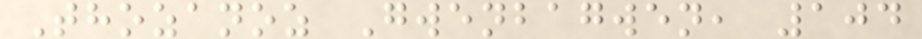Thozanoz Gwenbagwen, 104
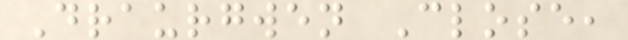Draurgwen Close,
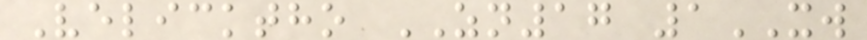Velicktho ZN17 1XW
